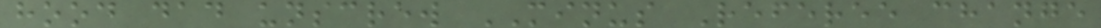hood dad unscrew MINUS Referee change
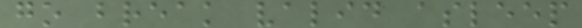go break valid asleep
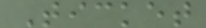Ticket
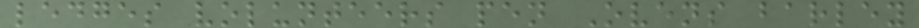ledges volunteers pen Ovens barley
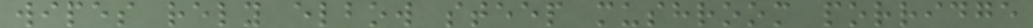wipes rely elbow steep mushroom porridge
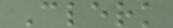Clerk
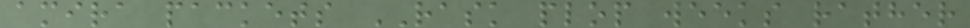amira packets RASK plop weeks rather
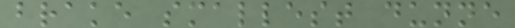brake smallest dunne
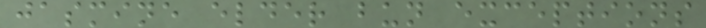jasmine elder bun exceptions
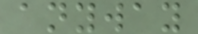anyway
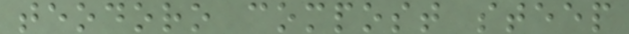teodoro compost steep
